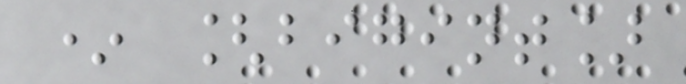* [bigint]
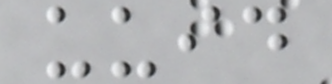uuid
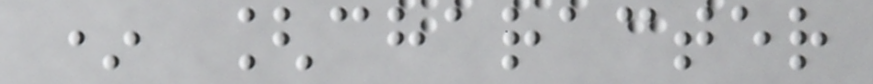* [character
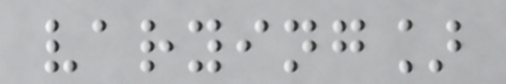varying]
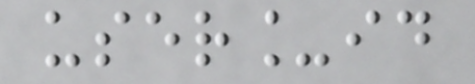user_id
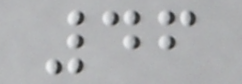46
